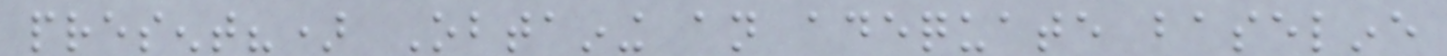present?) Obtaining an adequate baseline
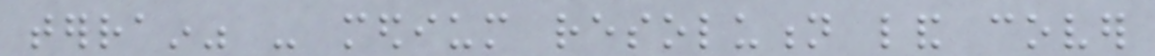terrain" - medium resolution land cover
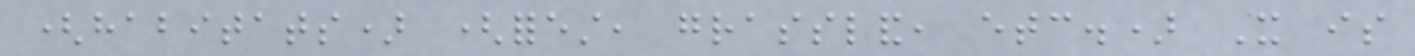(habitats) (forest, grassland, etc.) It is
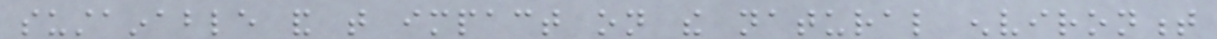sustainable and that impact on the natural environment
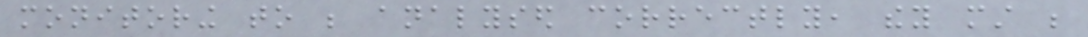monitoring to be analysed correctly, they must be
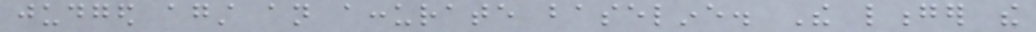judged against an accurate baseline. The longer the
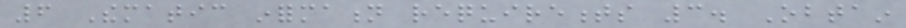6 Thematic information requirements 3. Obtain
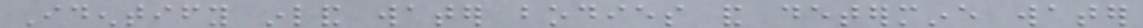Identify inland water bodies and determine water
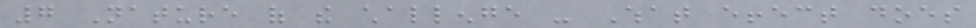7 Nature of the challenge - What effect does
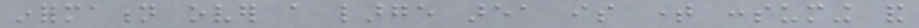information over a large area is time consuming and
